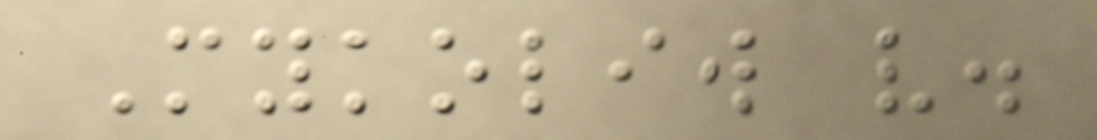Mykoliw v.
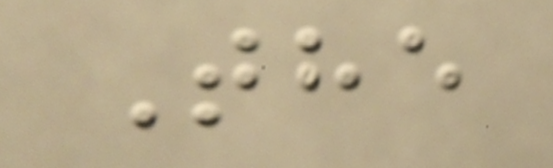The
